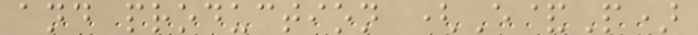and production (E&P)
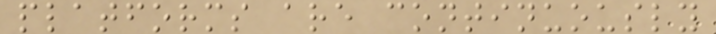platforms are continuously
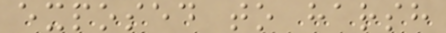exposed to harsh
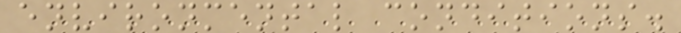environmental conditions.
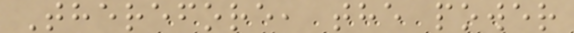Therefore, the power
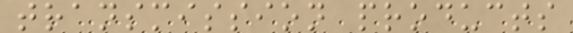transmission products
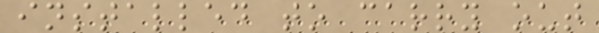installed to carry out
